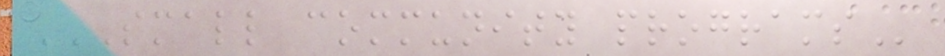SMALL COMMUNITY PROGRAMS
